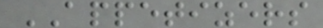APPETIZERS
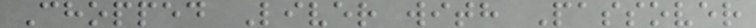Chopped Liver with Passover
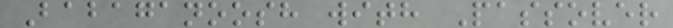Babaganoosh with Passover
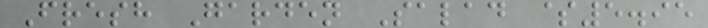Fresh Garden Salad $5.95
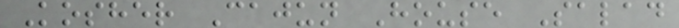Kosher Cajun House Salad
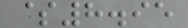$8.95
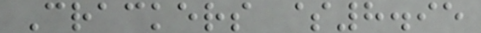Crackers $8.95
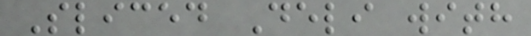Sliced Deli with
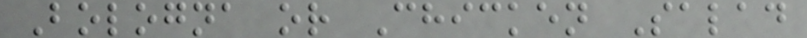Bologna or Chicken Salad
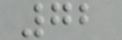72
